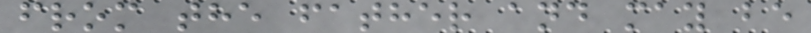from the father and may be
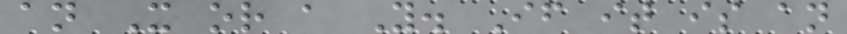an X or a Y. If it is an
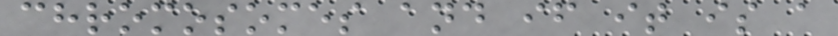chromosomes and if it is a
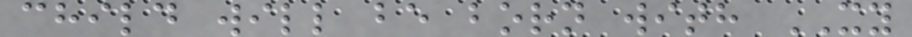child will be born with XY
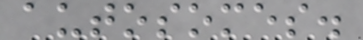autosomes.
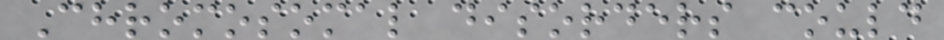Chromosomal disorders could
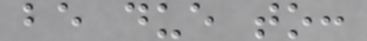be due to:
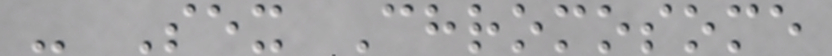- Sex Chromosome
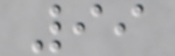99
